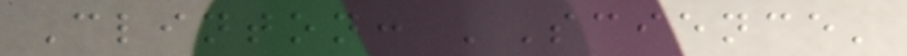Clinton: 'Science'
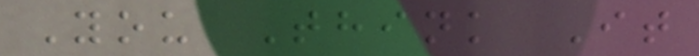You Think It
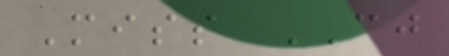Miss CJ
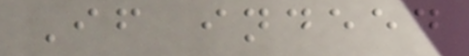If indeed
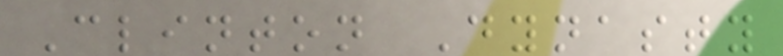Clinton Dynasty
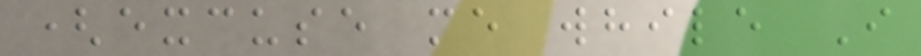(excuse me while I
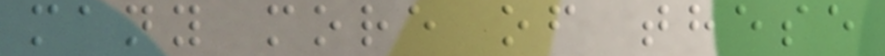many more of these
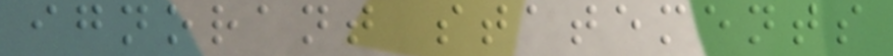ignorant statements
